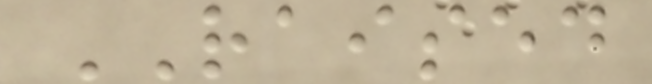RAISED
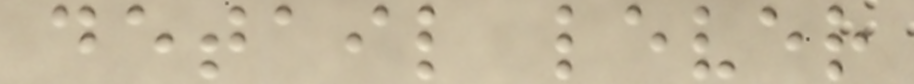detail lever
